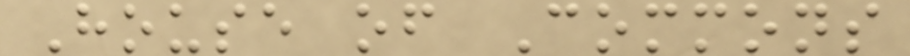House of Commons
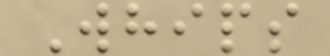Whips
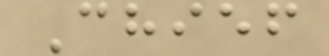Chief
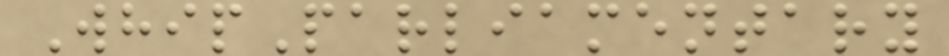WhipParliamentary
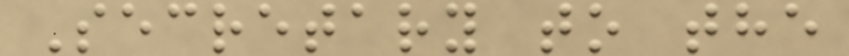Secretary to the
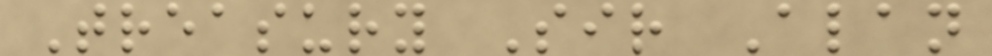Treasury Sir Alan
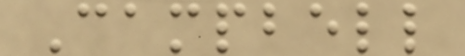Campbell
